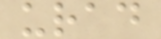urad
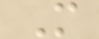M
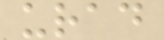urad
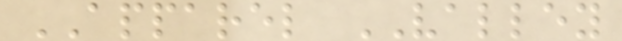APPAREL VALLEY
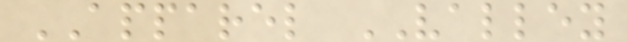APPAREL VALLEY
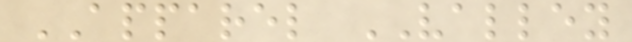APPAREL VALLEY
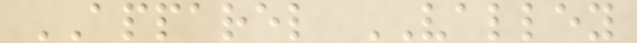APPAREL VALLEY
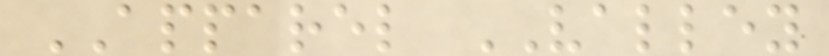APPAREL VALLEY
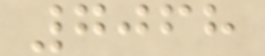7068
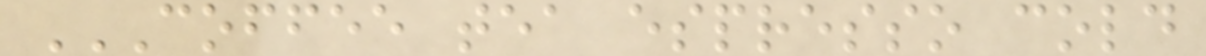COFFEE TEA ESPRESSO COLD
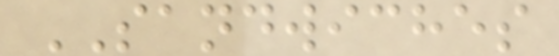SANDWICHES
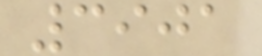3901
